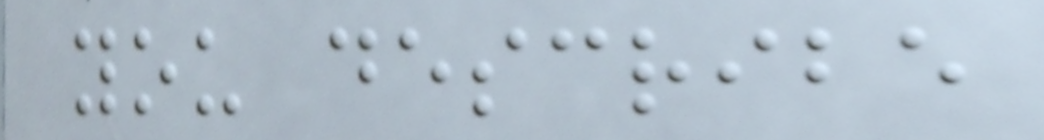you describe
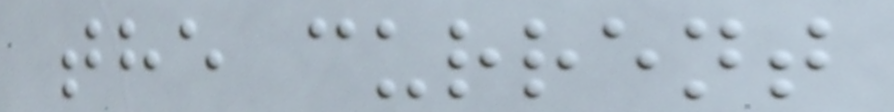the current
